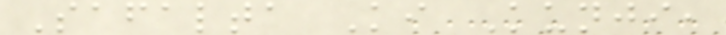Safalta Ki Kunji,
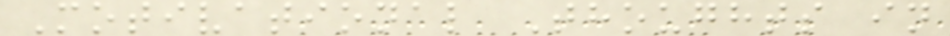Motivational Thoughts in
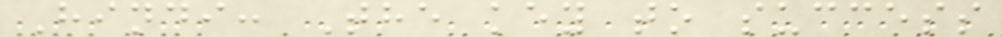Hindi: The key to success
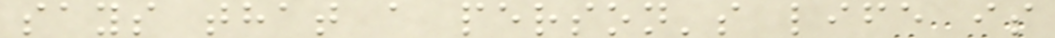says that a person's life is
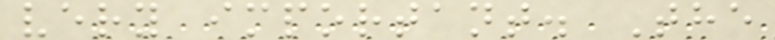very important. The
